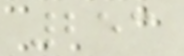253
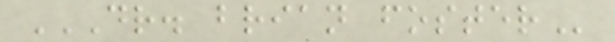DR. BRIAN FOSTER
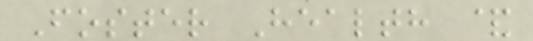Foster Health &
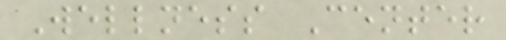Wellness Center
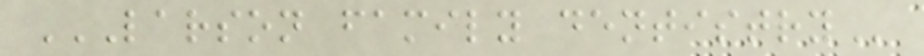LARSON FAMILY DENTISTRY
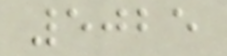5025
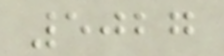5027
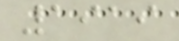1919
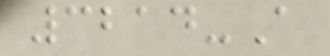3214-A
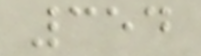354
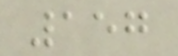157
